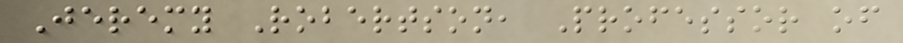Jeremy Robertson, Professor of
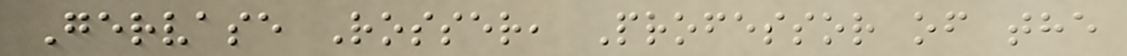Gervase Rosser, Professor of the
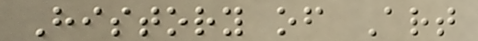History of Art
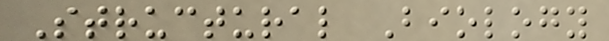Structural Biology
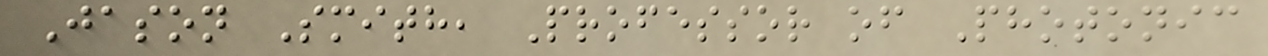Jason Smith, Professor of Photonic
